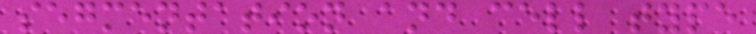segmentation and cell type
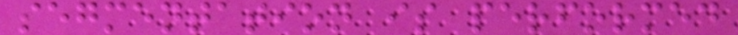segmentation is performed
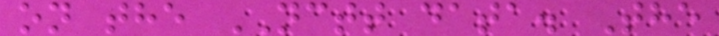on the NCTT data. The
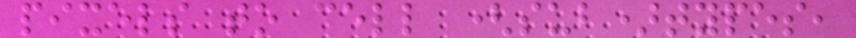pixels to cell (sub)types,
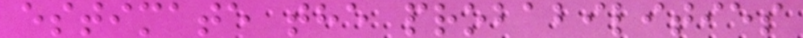estimate the probabilities
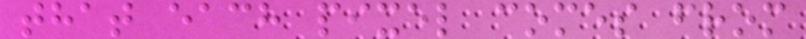that each pixel comes from
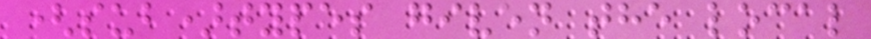(sub)types given the local
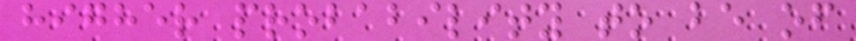higher probability to be of
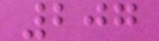207
